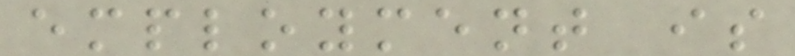employment is
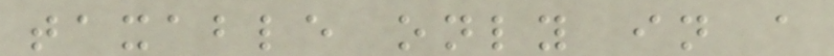taxable only in a
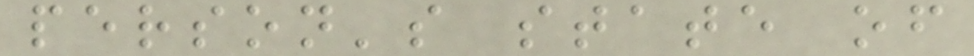person's state of
